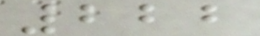222
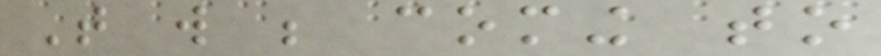That will be coming to
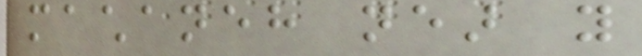machaneh near you
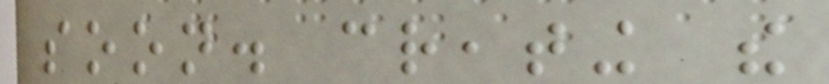soon. creating the
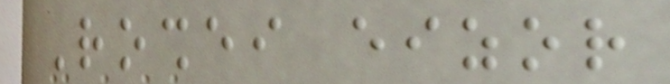Roshei eizor
